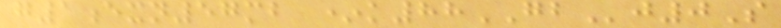g1exn57mb *k88GBj0S
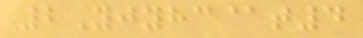2Yjyhc@t4
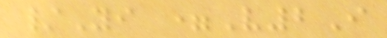/Yi =V2I
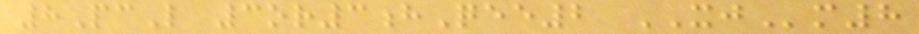8PcL 3or3hQee2 XJm8
